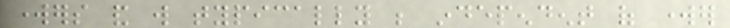workers and will typically be independent of worker
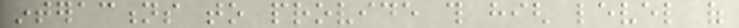interactions to provide this high level of
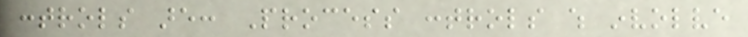controls are: Process controls which involve
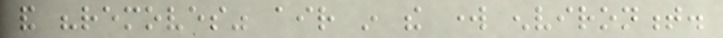and "removes" air in the work environment.
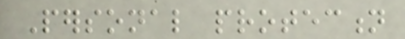Personal protection
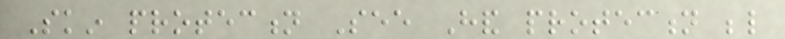Skin protection See Hand protection below
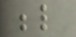below
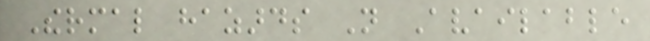Thermal hazards Not Available
